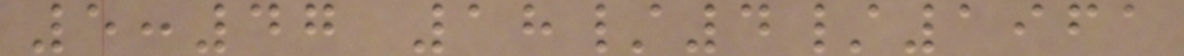5:47 18/4/1961
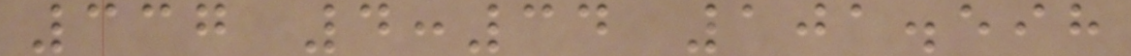337 4:34 101.598
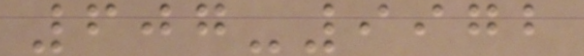607-9972
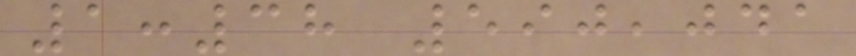1:38 590,041
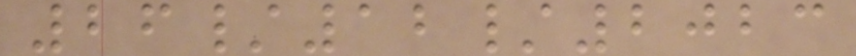26/12/2023
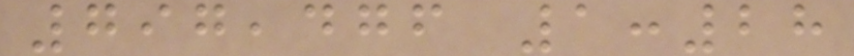797,476 1:28
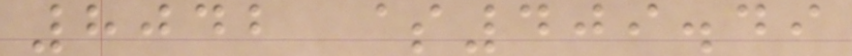8042 $409.49
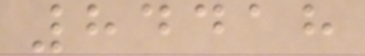84418
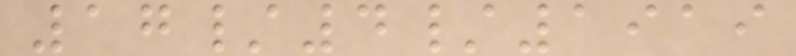17/4/1919
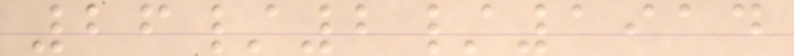26/2/1914
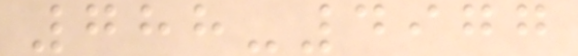788-4977
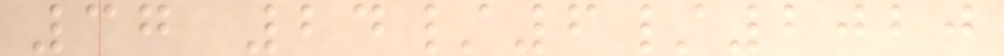37 24/6/2020
